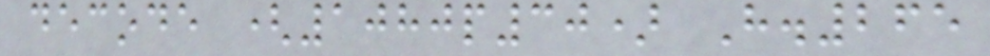decode (1080p30) H.265
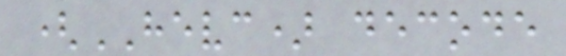(HEVC) decode
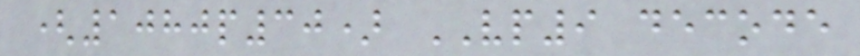(1080p30) VP9 decode
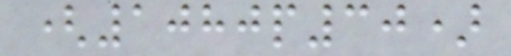(1080p30)
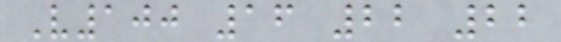V100 16 22 22
